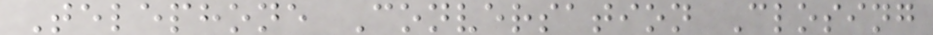Telephone Conversation Closing
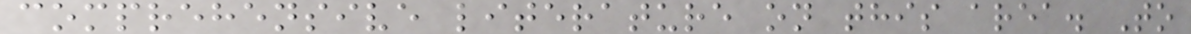comprehensive literature on this area. To
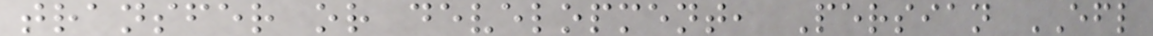transfer or development, Persian EFL
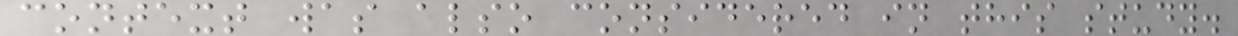context was also considered in this study.
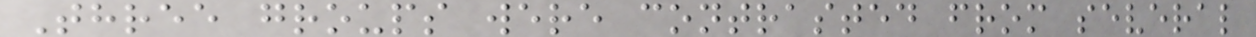Three groups were contrasted from several
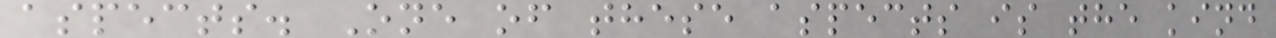aspects. One of these aspects is the kind
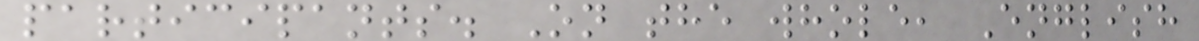participants. On the whole, English
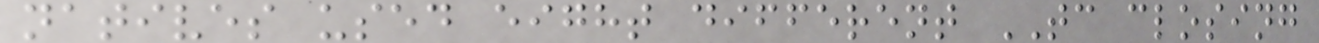natives used eight different TC closing
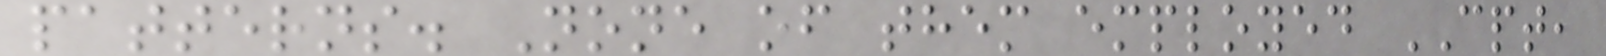patterns. None of them employed CPT,
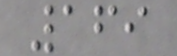169
